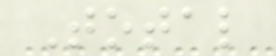Total
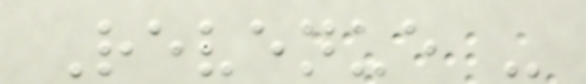Revenue -
